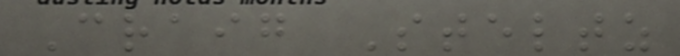Craig Steltz
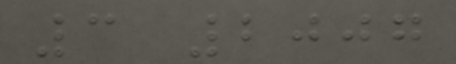3 2007
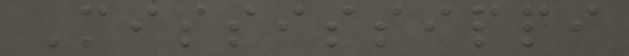Mississippi
